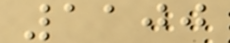1100
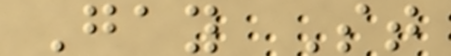Gay St
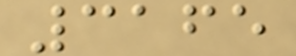3165
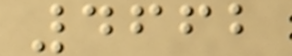4662
